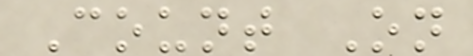Count On
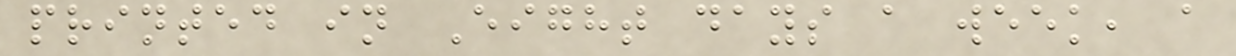printed in Eight days a week, a
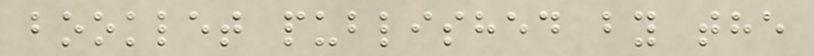booklet published by the
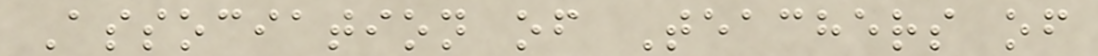Association of Teachers of
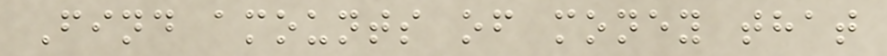Find amounts of money that
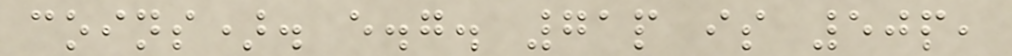coins). e.g. 71p is 50p,
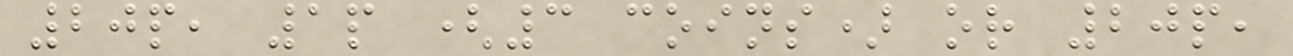20p, 1p (3 coins) or 20p,
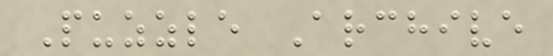Puzzle Archive
